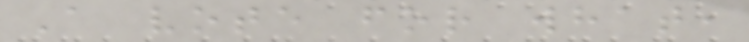A vote for what,
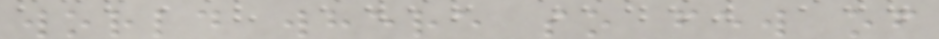world where so few of
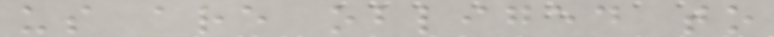us are obliged to
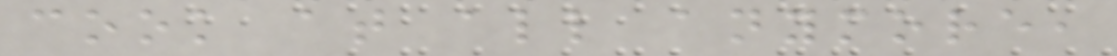cook at all anymore,
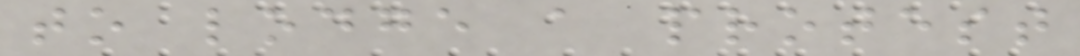to lodge a protest
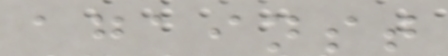against
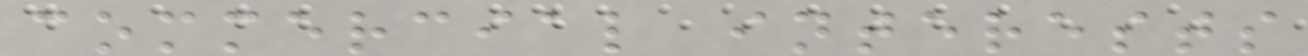commercial interests
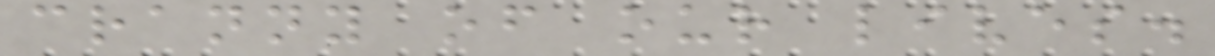cranny of our lives.
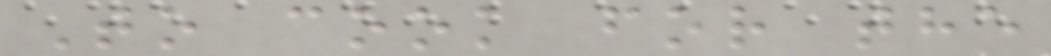To cook for the
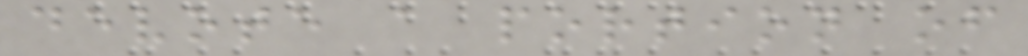devote a portion of
